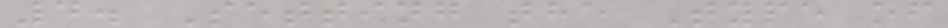4. Setting the Type of
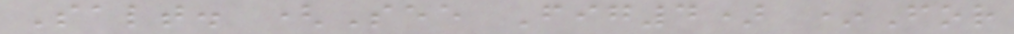Salt. (See Fig4) *For
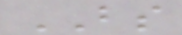BS
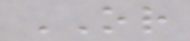OR
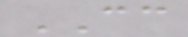CC
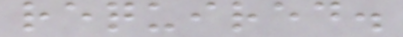required.
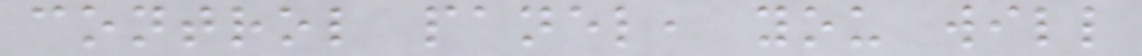control panel, you will
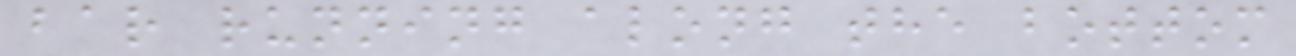bar running along the bottom
